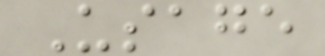Usage
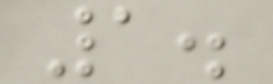1.
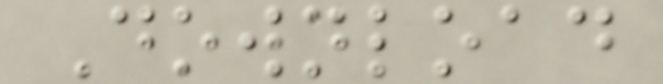Download
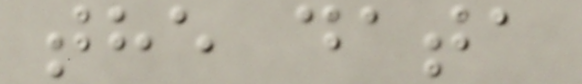the data
